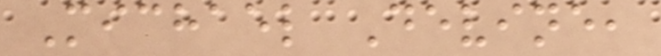Michael Devine,
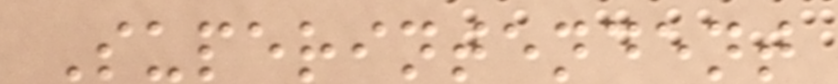Superintendent
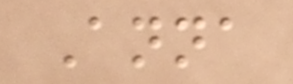Anna
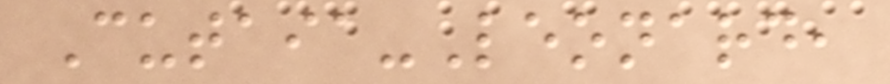Cutaia-Leonard,
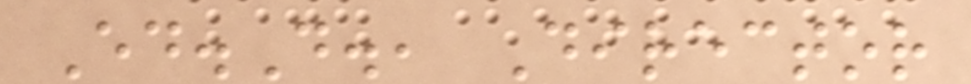Ed.D., Director
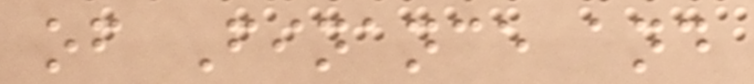of Finance and
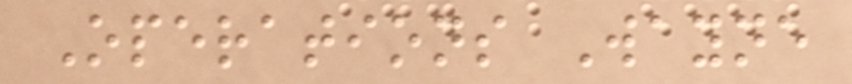Operations Wayne
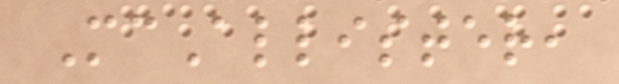McAllister,
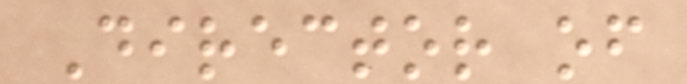Director of
